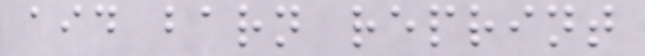aid barn reprint
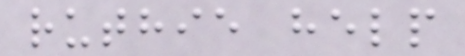ruthie help
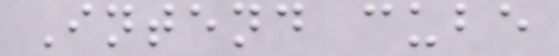Intend cube
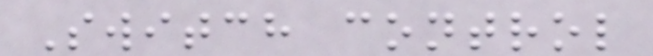Switch control
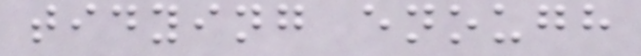tidying enough
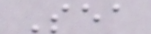Sea
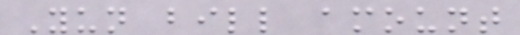Yun bill amount
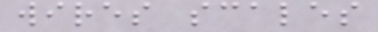wires scales
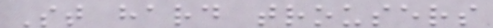St hard trousers
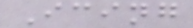Icing
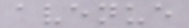avenue
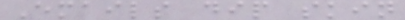Emails dip skin
